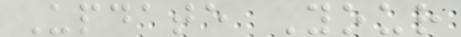Update Your
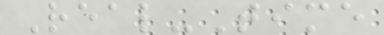Real-Time
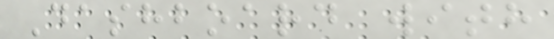Dashboard with
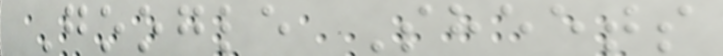Google Sheets
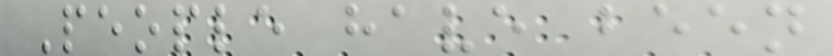People have been
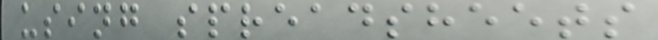using spreadsheets
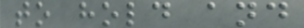to hold and
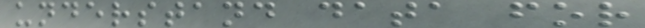understand data for
